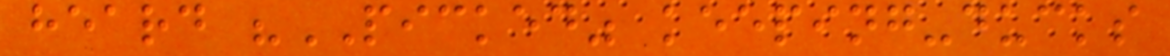heard "PICKED" keeping-ducks
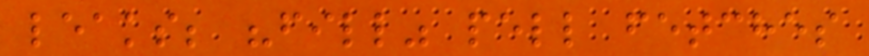leaks; "fill" pell fetches
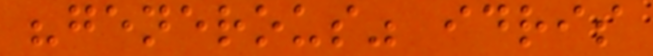"generous" idris
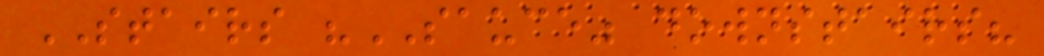STAIRS "SAUCE" downstairs?
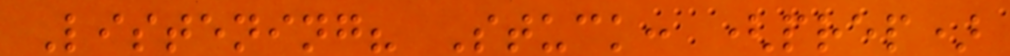Listening? Stuck: (prep)
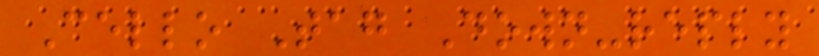Cello Tag Down-reply
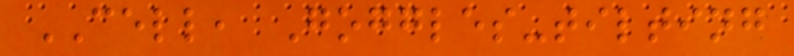CELL, Goggles-tilting
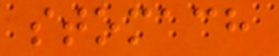stomach
